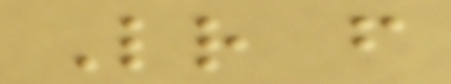Letter from
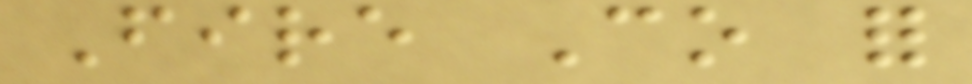Fire Co for
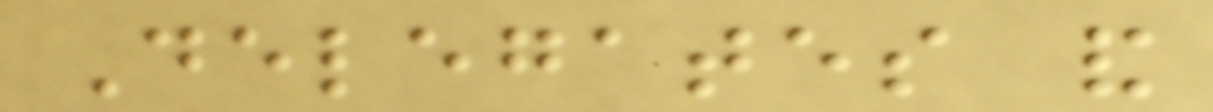Delegates and
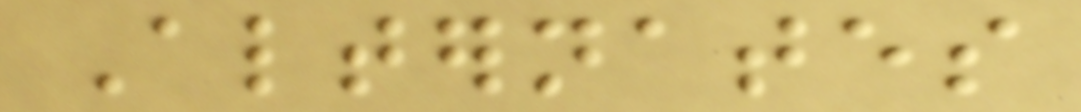Alternates
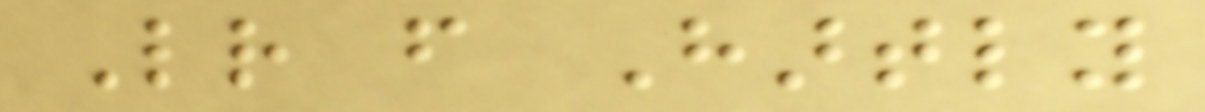Letter from Hartly
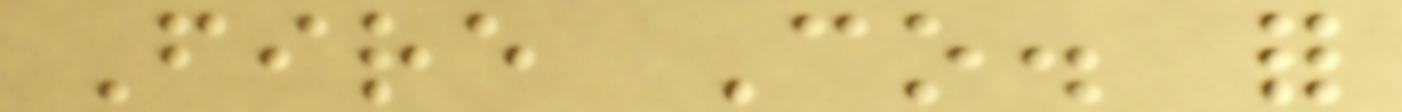Fire Co. for
